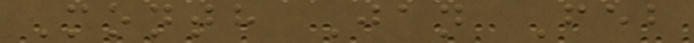Month Jan Feb
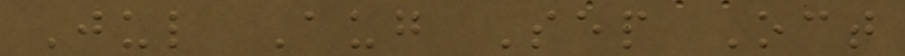Jul Aug Sep Oct
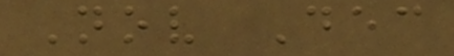Nov Dec
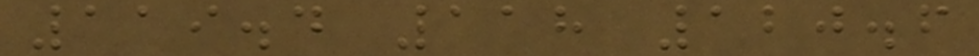119.4 118 120.6
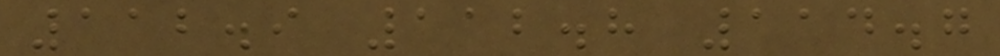112.9 112.8 114.7
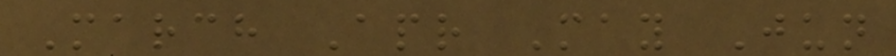March Apr May Jun
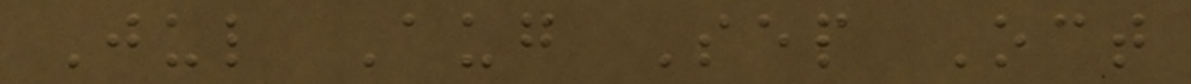Jul Aug Sep Oct
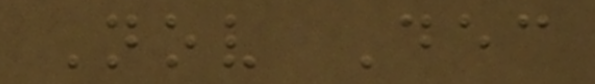Nov Dec
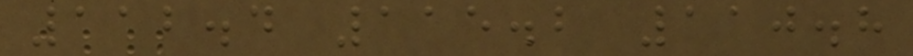112.4 115.2 110.8
